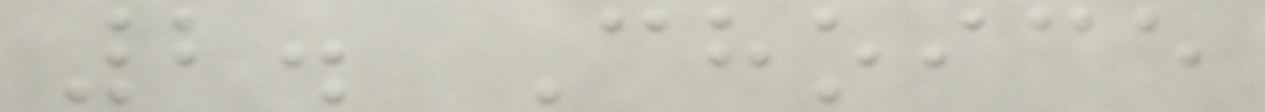2. Choice
